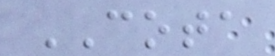COTA
